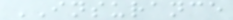INSURANCE
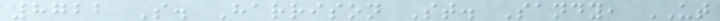8722 S. Harrison St. Sandy, UT
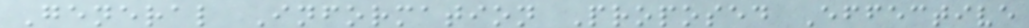General Information Proposed Effective
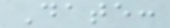Date:
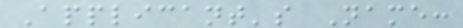Applicant's Name:
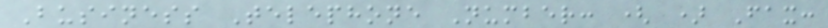Business Telephone Number: ( ) Fax:
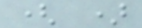( )
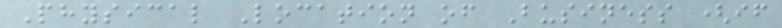Physical Location of Business (if
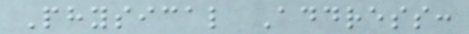Physical Address:
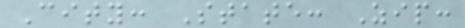City: State: Zip:
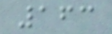163
